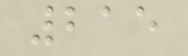215
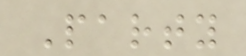Party
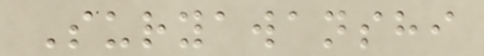Suryawanshi
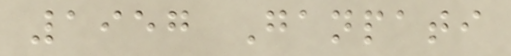1957 Ganpati
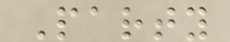Party
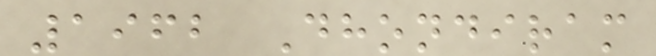1962 Dhondiram
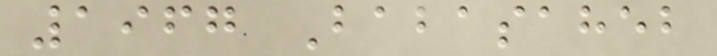1967 Babasaheb
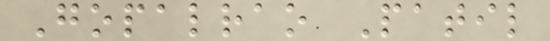Gopalrao Patil
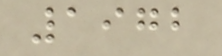1972
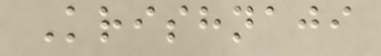Krishnaji
